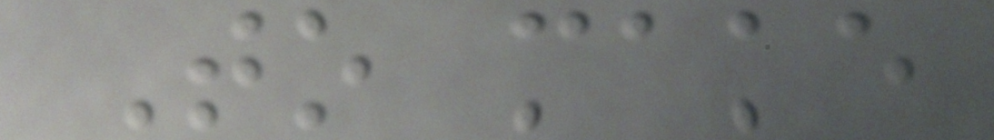To make
